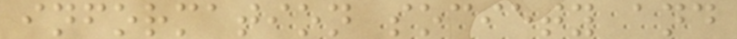information society and
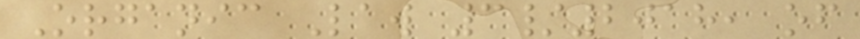Organic Law 3/2018, of
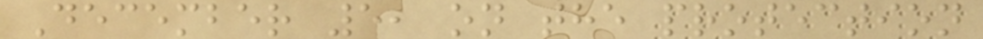December 5, on the protection
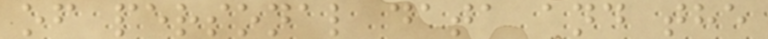of personal data and the
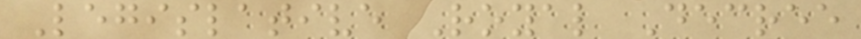Legislative Royal Decree
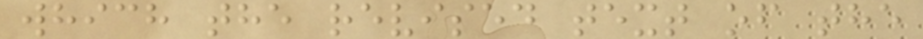which the revised text of the
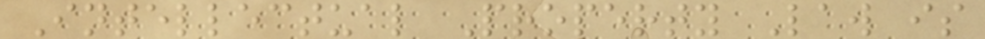Intellectual Property Law is
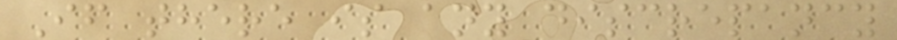If there is any discrepancy
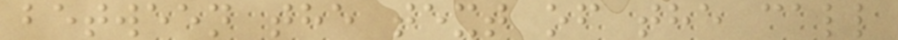between the text of the call
